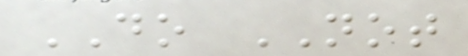DO NOT
